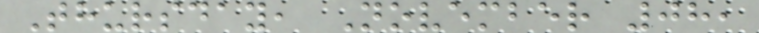Thursday, November 08,
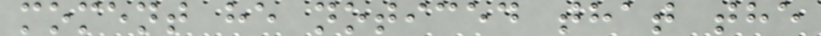moment he noticed that the
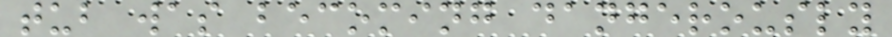tub was becoming dangerously
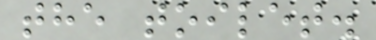the toilet.
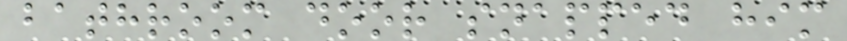bathroom door snapped him
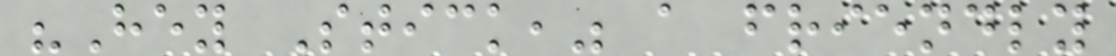"Hey Stick," a friendly
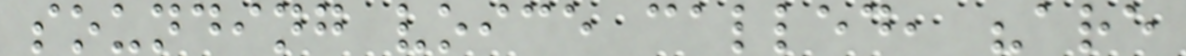sounding voice called, "are
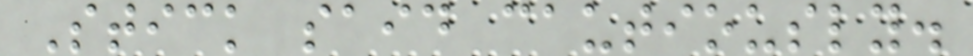Stick said cautiously.
